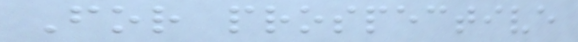For prospective
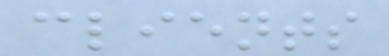clients
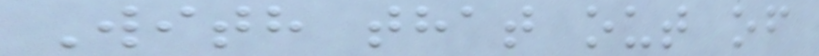With that out of
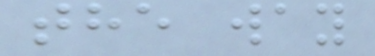the way
